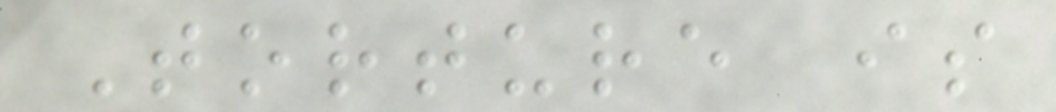Torture is
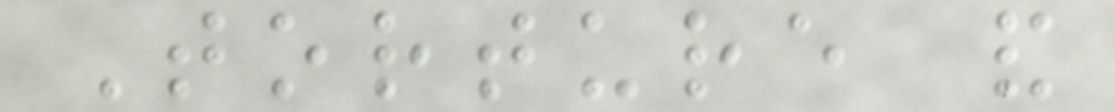Torture and
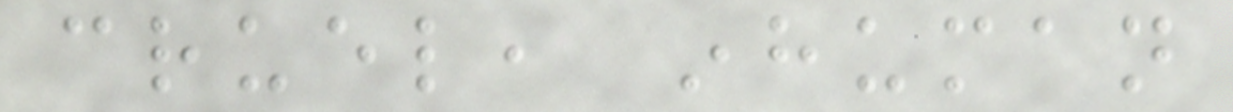cruel, inhuman
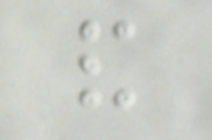and
